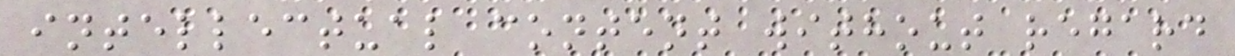intellectual content without regard
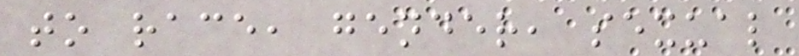to race, gender, sexual
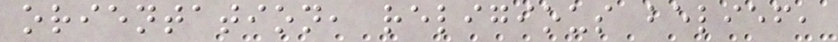orientation, religious belief,
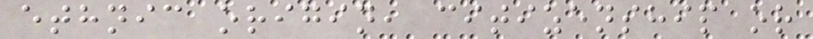ethnic origin, citizenship or
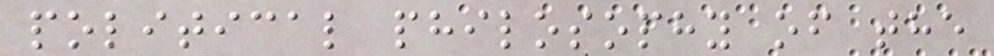political philosophy of the
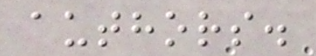authors.
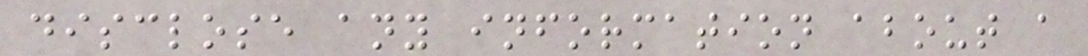disclose any information about a
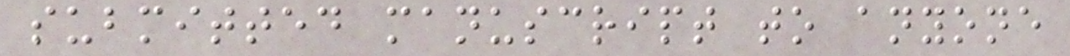submitted manuscript to anyone
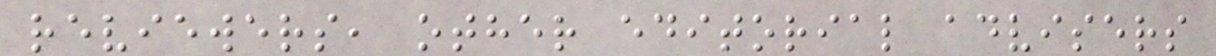reviewers, other editorial advisers
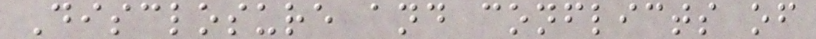Disclosure and conflicts of
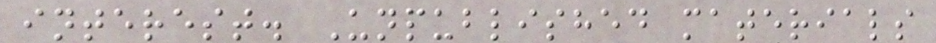interest. Unpublished materials
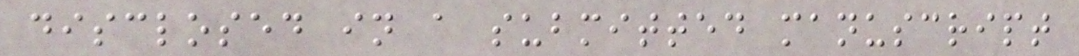disclosed in a submitted manuscript
